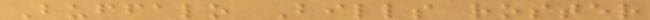Buffalo Bills roster
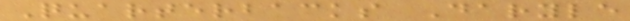Quarterbacks Daryle
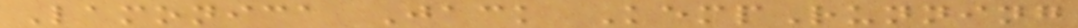Lamonica Jack KempRunning
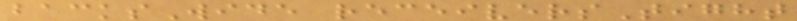backsWide receiversTight
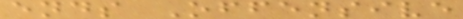ends Offensive
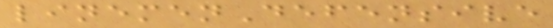linemenDefensive
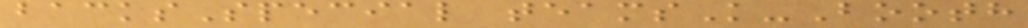backsSpecial teamsK-Booth
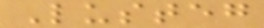Lusteg
